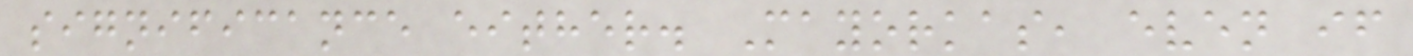significance either. Mayorkas, even if
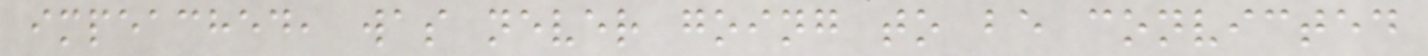impeached, was never going to be convicted
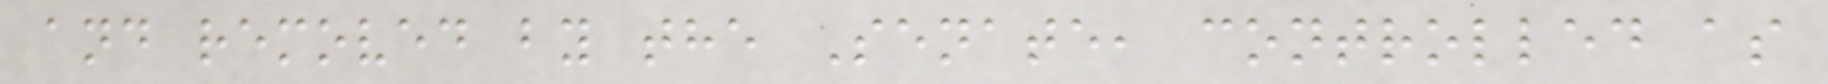and removed by the Senate, controlled as
